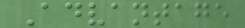Advantage
